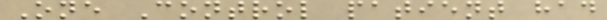One Control patient had
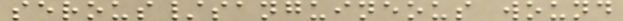serous/sanguineous wound
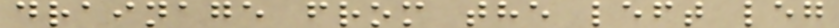drainage from the left leg
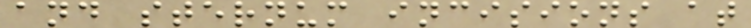and sternum incisions at
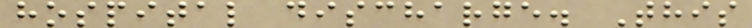hospital discharge. This
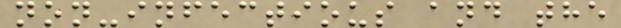non-infectious and the
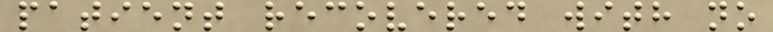patient recovered with no
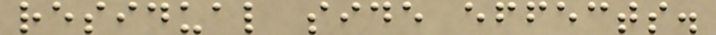residual side effects.
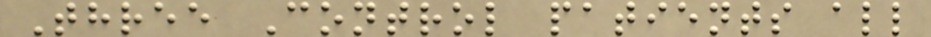Three Control patients all
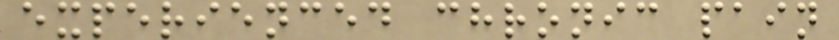experienced chronic pain
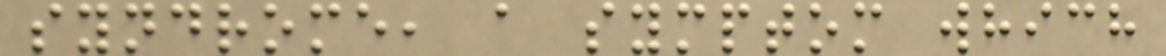syndrome, a symptom which
